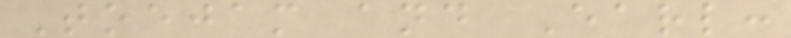Toejam and Earl:
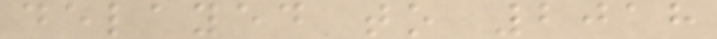delayed to 2018
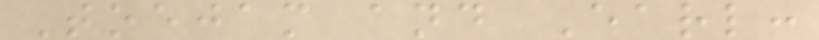Toejam and Earl:
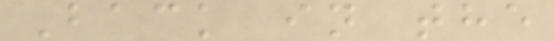Back in the
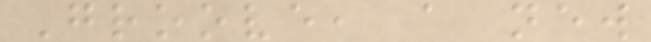Groove, a new
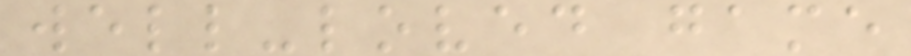well-loved game
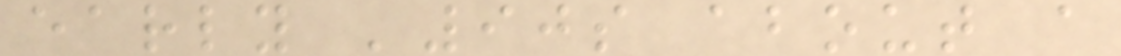early '90s about a
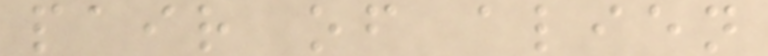pair of alien
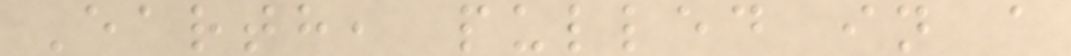Earth, pulled in a
